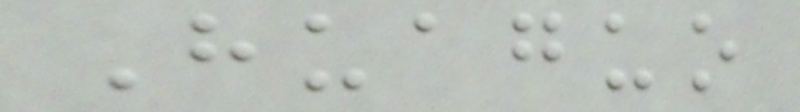Huaguo
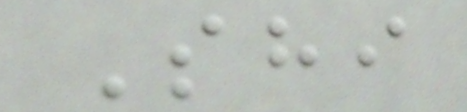Shi
